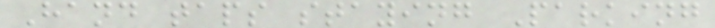Hand taps staying Parking
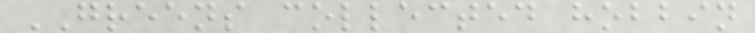GREENS collected hobbin
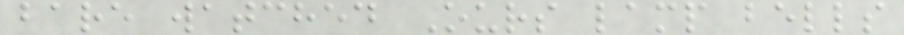bare watched Ours lamp bells
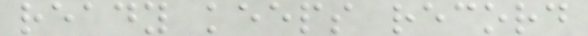ready keeps record
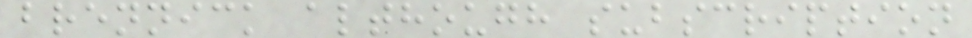brennick although subscription
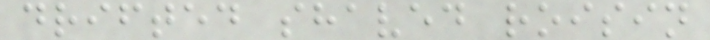drifted shaved roisin
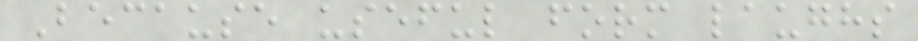Because useful form laughs
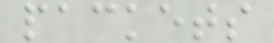packets
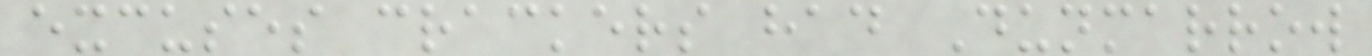excuses crackers had Dunmarrow
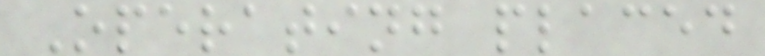Operating placed
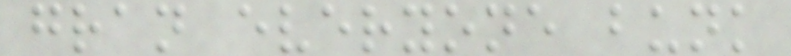gran everyone bunk
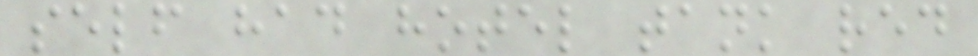self had hotel tank red
